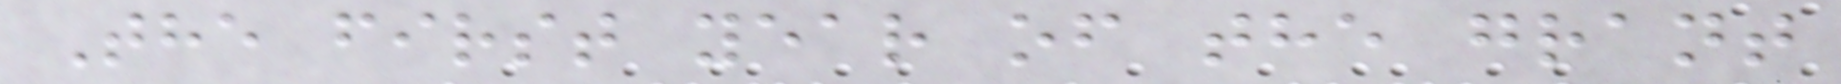The first year of the grant
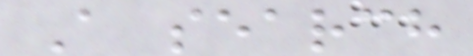A search
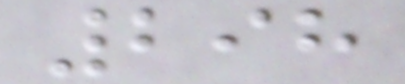298
